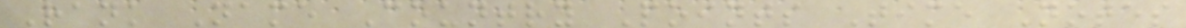Rank Name Country Points Time Notes
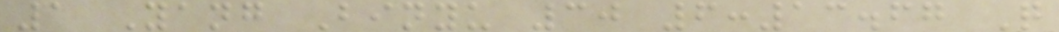1 Yang Binyu 30 6:13.67 Q
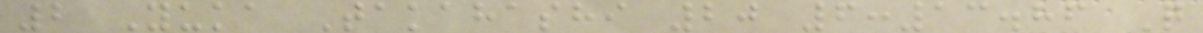2 Yuka Takahashi 20 6:13.86 Q
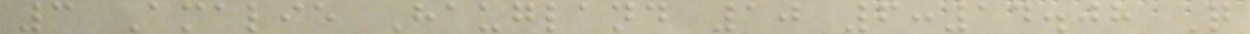3 Amalie Haugland 10 6:14.08 Q
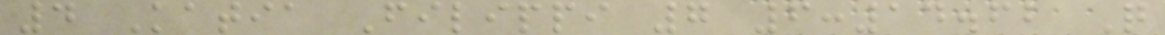4 Katia Filippi 7 6:14.62 Q
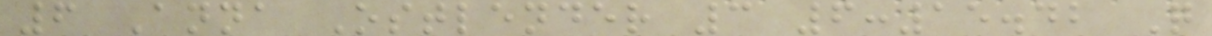6 Anna Ostlender 3 6:15.42 Q
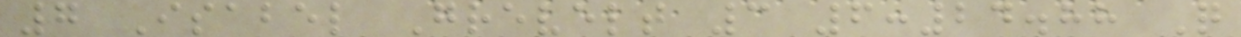7 Isabel Grevelt 3 6:24.88 Q
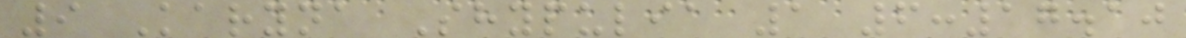9 Karyna Shypulia 1 6:17.10
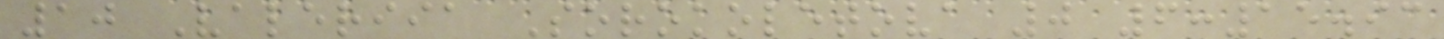10 Valeriia Sorokoletova 0 6:15.93
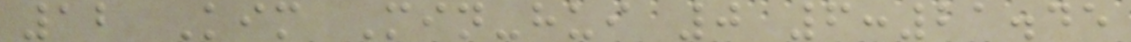12 Kim Min-hui 0 6:21.45
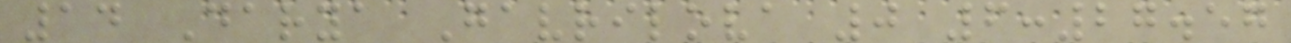14 Darya Gavrilova 0 6:27.57
